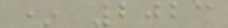* 2023
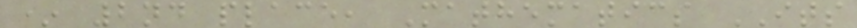* 2nd place, Mathematics ITS
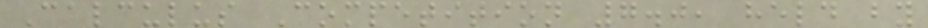Calculus Competition 7.0, held by
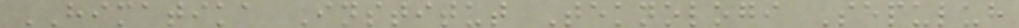HIMATIKA Institut Teknologi Sepuluh
